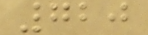720
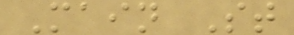Main St
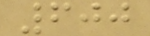600
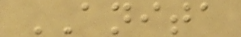ANITA
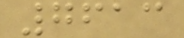7613
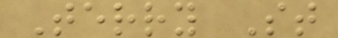Terry St
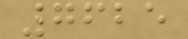7625
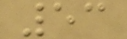53
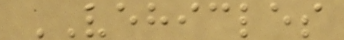VEHICLES
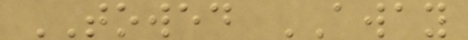TOWED AWAY
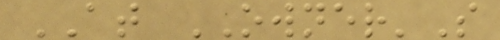AT OWNER'S
